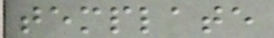template
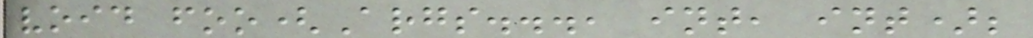void foo(Args..., int, int);
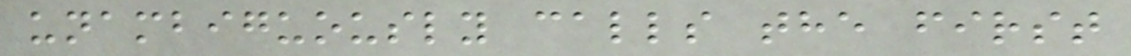unambiguously calls the first
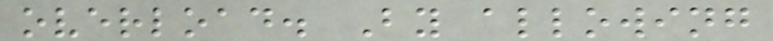overload. By allowing
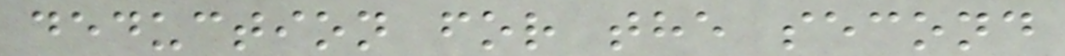deduction for the second
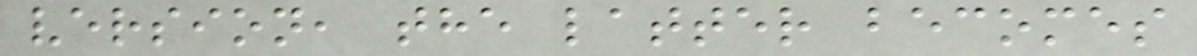version, the latter becomes
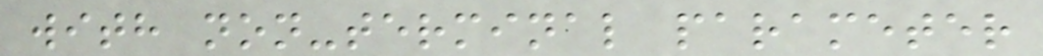with non-terminal parameter
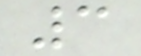3
